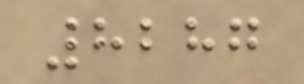8287
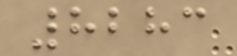8283
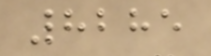8285
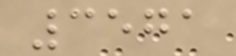3571
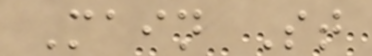Main St
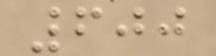600
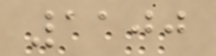1100
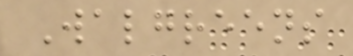Walgreens
